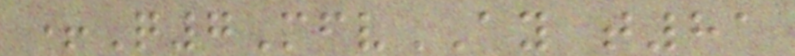+Q7MfvAY t81
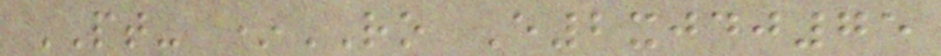PT- *RO E2xjdj75
